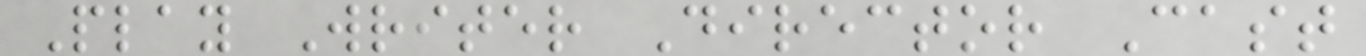Play Writer Director Cast
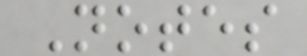Notes
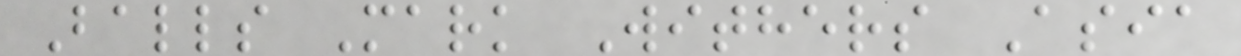Balls Mark Withers Asia
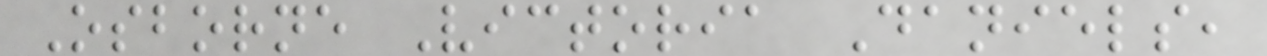Osborne Victoria Daniels,
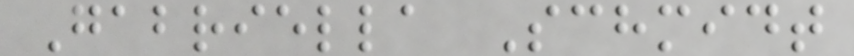Gabriella Schmidt
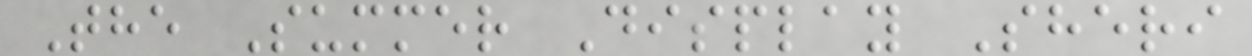The Summer Display Sheri
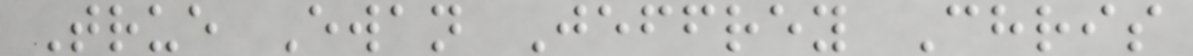True Ewan Jeffrey Chris
